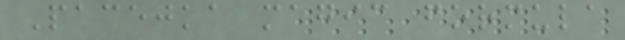Pacejka magic formula
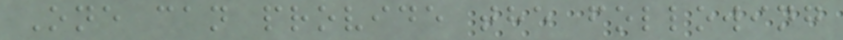One can provide the following
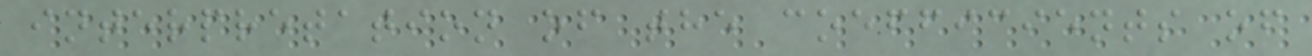interpretation of the coefficients of
